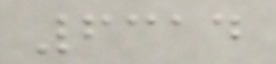6314
